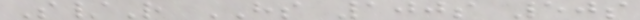S/R HS 100s 50s
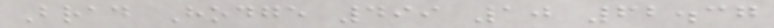Brad Hodge 499 10 62.37
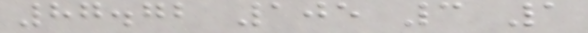87.72 105 3 1
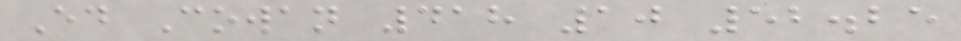Ed Cowan 418 10 52.25
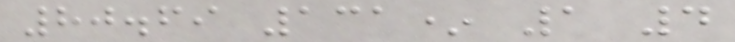80.69 131* 1 4
